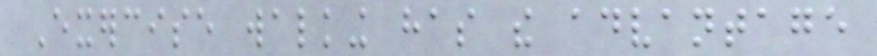Exercise walking has the advantage
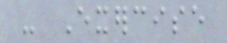- Exercise
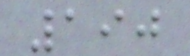190
